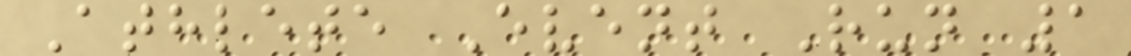Athlete Event Run 1
